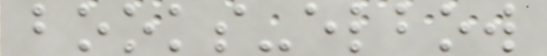books-elbow
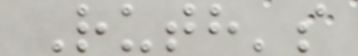Ruth's
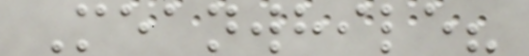Meanwhile?
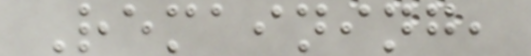Remaining,
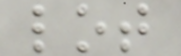lot
